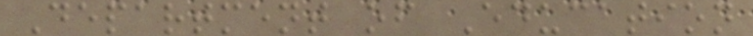Department of Education
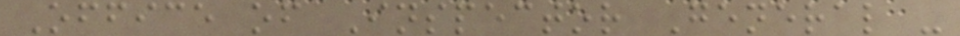Office of Inspector General -
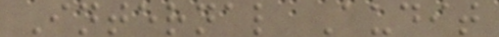Internal Audit
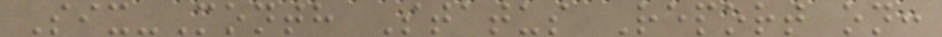Six-Month Status Report on:
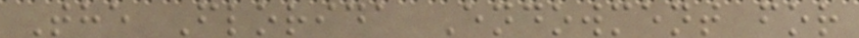The Florida Endowment for
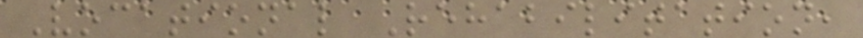Vocational Rehabilitation,
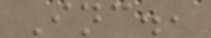Inc.,
